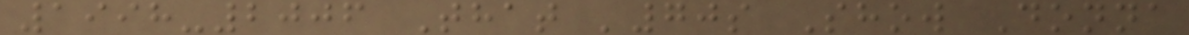1998-2006 That '70s Show Donna
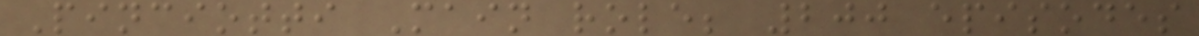Pinciotti Main role; 200 episodes
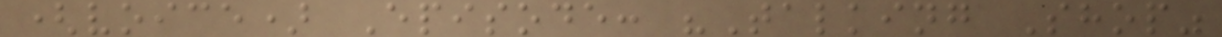(voice) Episode: "Talking Shop"
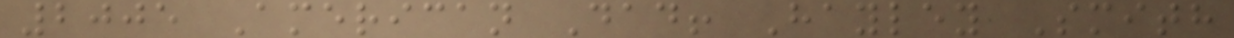2005 American Dad! Hayley Smith
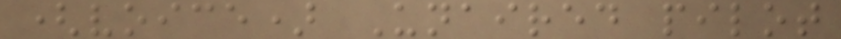(voice) Unaired pilot
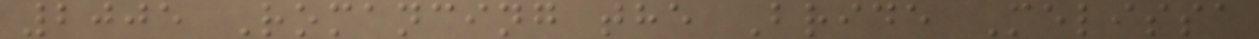2005 Romancing the Bride Melissa
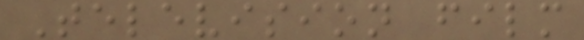Television film
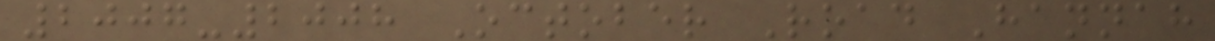2007-2008 October Road Hannah
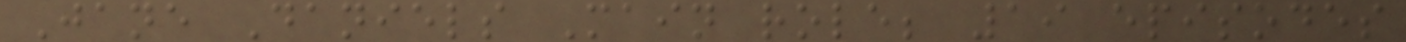Jane Daniels Main role; 19 episodes
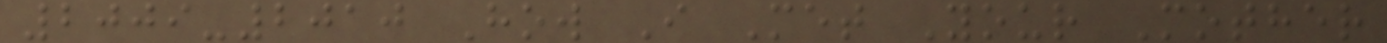2009-2010 How I Met Your Mother
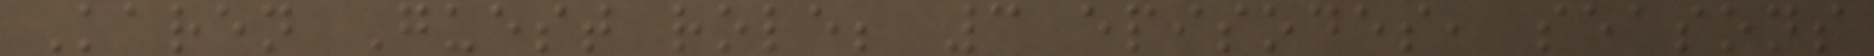Karen Guest role; 3 episodes, seasons
